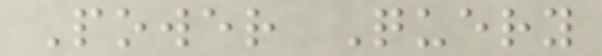Power Query
